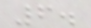6.
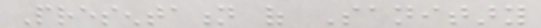Presentation of Sanitary
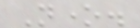None.
